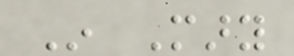In Mary
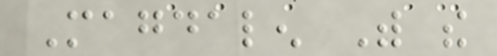Magdalen With the
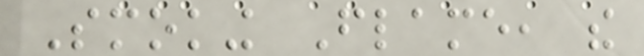Smoking Flame, the
